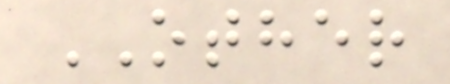OTHER
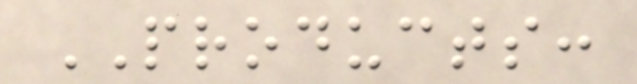PRODUCTS:
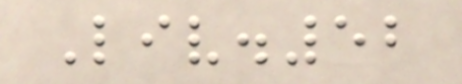Liv.52
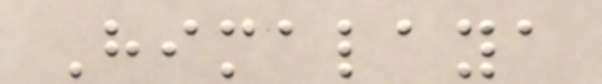Himalaya
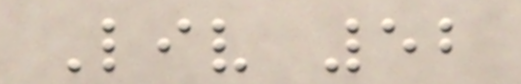Liv 52
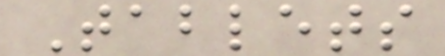Tablets
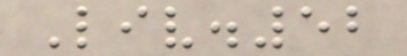Liv.52
